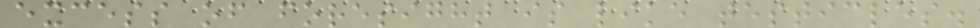excess of foresight is like testicles.
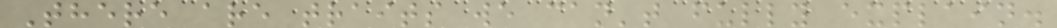There are traits we can't fully explain.
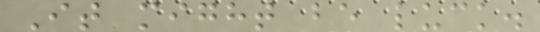It might be luck.
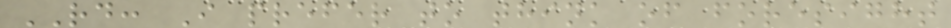RD: I prefer to think of foresight
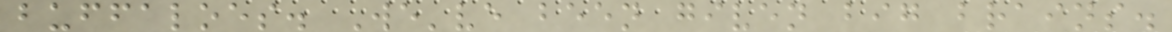buffaloes. We've been given big brains.
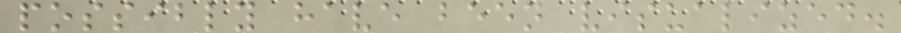possibly have been visualized.
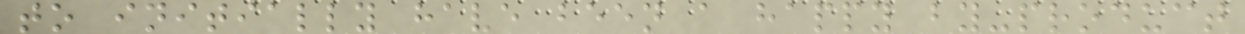to initially have been a happy by-product
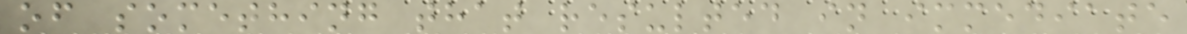of something that resulted in immediate
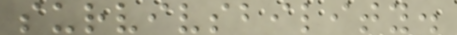survivsbility.
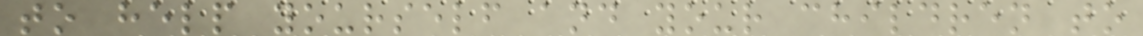to help yourself and your children to
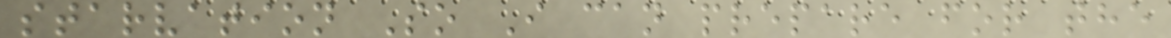starvation So I can prepare for the
